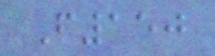F150
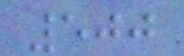500
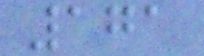171
